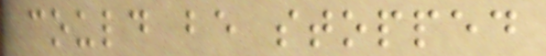could be stopped
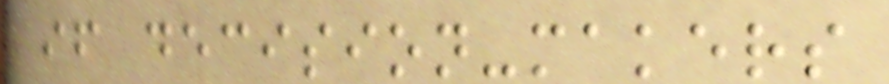if decision-makers
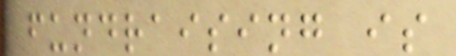fundraising is
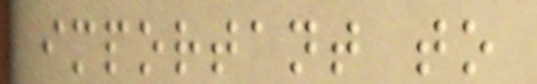important to
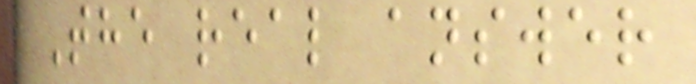The real answer
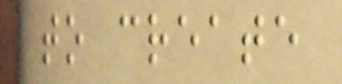to create
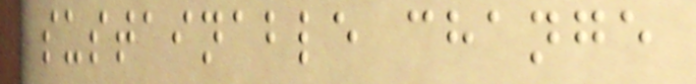sustainable change
